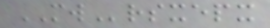MWrsxepx
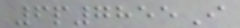6p7855I
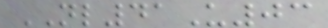NL41U03
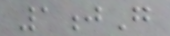1jG
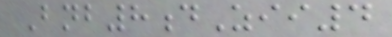Bnb8dZii4
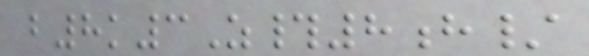b8k3Z#8h/
